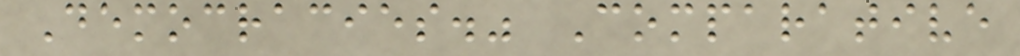Democracies." Comparative
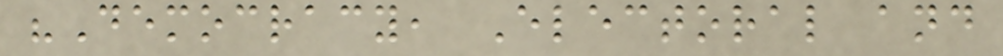"Democracy, Electoral and
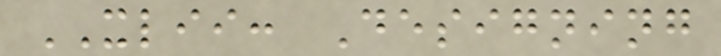XLII: Designing
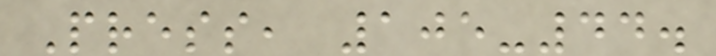Press, 105-44.
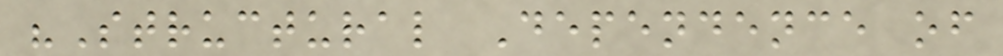"Structural Dependence of
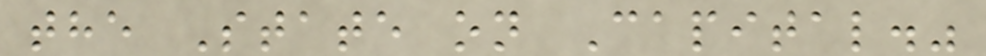the State on Capital."
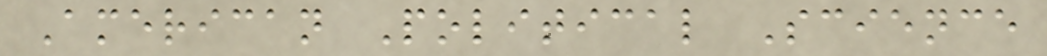American Political Science
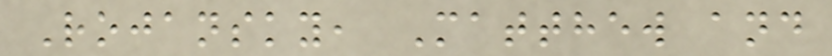Rojansky, Matthew and
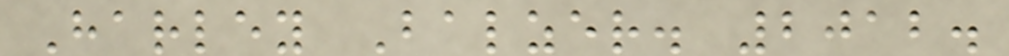Harley Balzer. 2012.
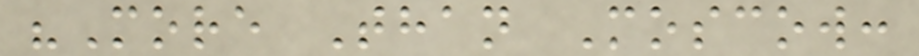"More Than Moscow:
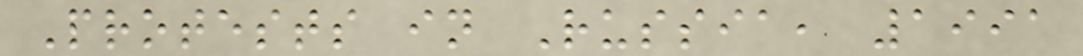Protests in Russia, 1991
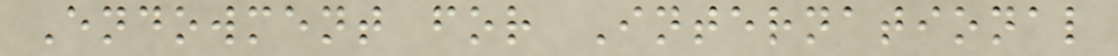Endowment for International
